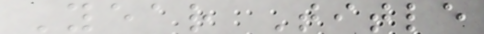Year Title
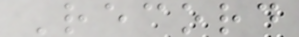Record
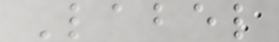Label
